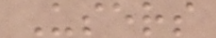Users
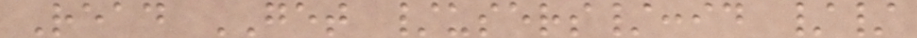Read GET /users/:id //
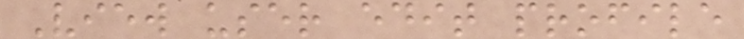View user edit profile
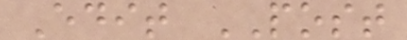Edit POST
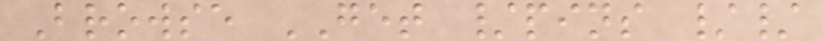Browse GET /pins //
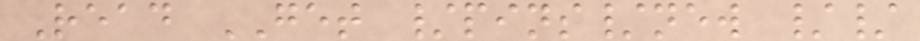Read GET /pins/new //
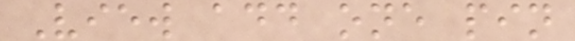View add one pin
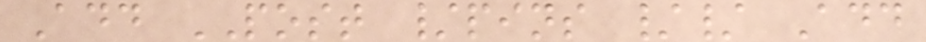Add POST /pins // Add
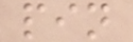pin
